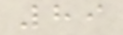89
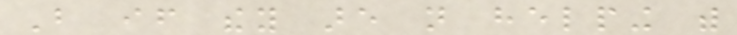But if they are not helping with
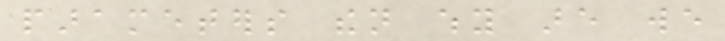parameters then why are we
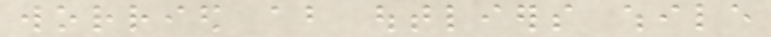worried about outliers while
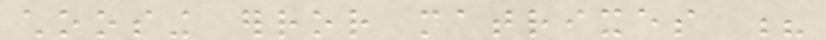choosing error matrixes ?
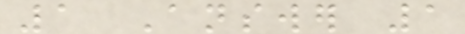1 Answer 1
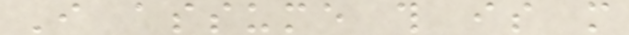I assume this is more
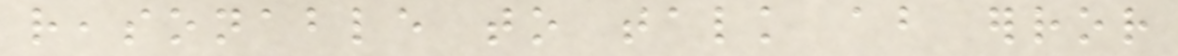reasonable to talk about error
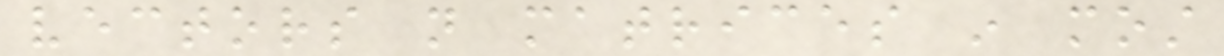vectors not matrices in most
